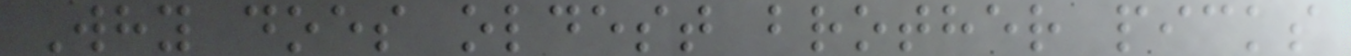Why does oldest brother picks
